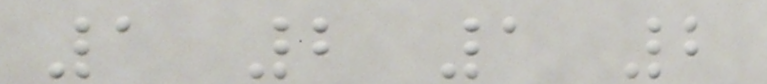1 2 1 2
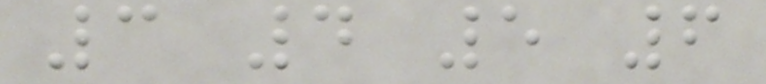3 4 5 6
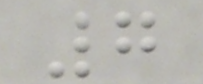7
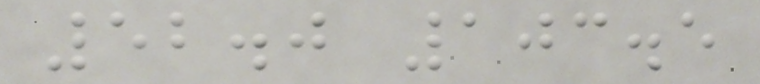52.0 103.5
